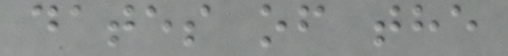dates of the
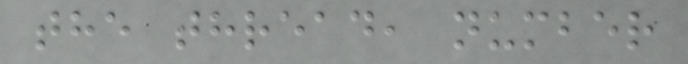the thread, number
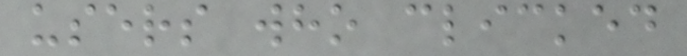users who clicked
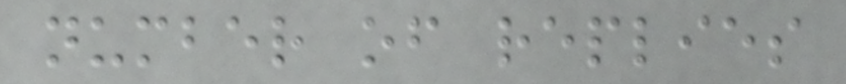number of replies
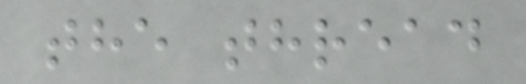the thread
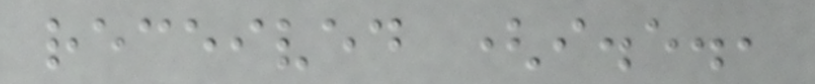received (i.e.,
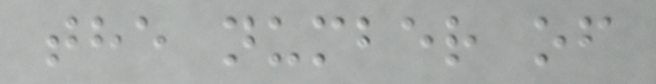the number of
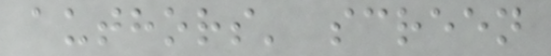authors' screen
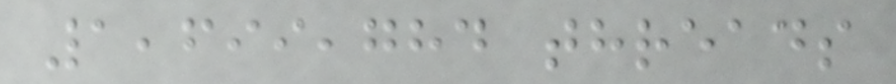1,699,784 threads
